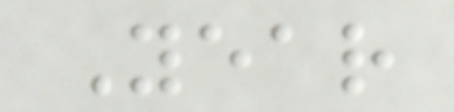Year
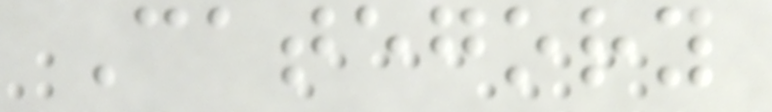Category
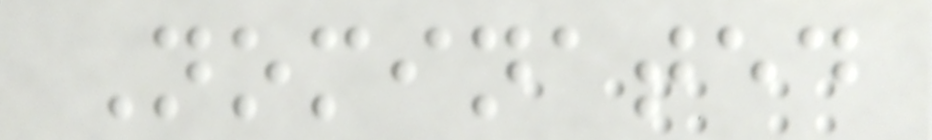Nominated
